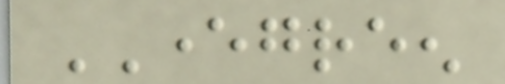EVERGREEN
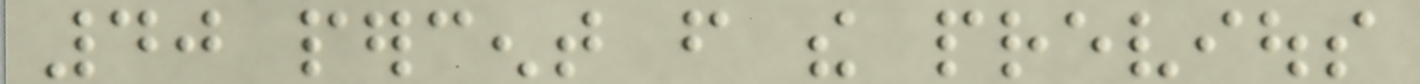40 percent from the previous
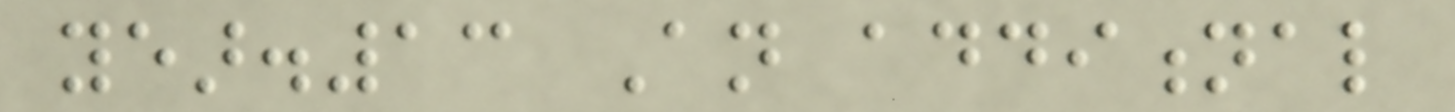year.13 An additional
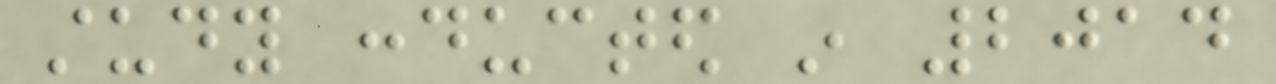study conducted in 2014
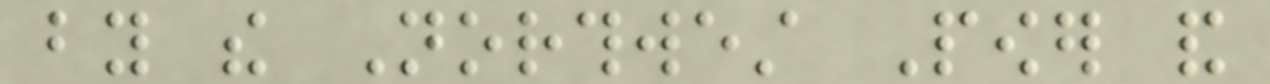by the Northwest Power and
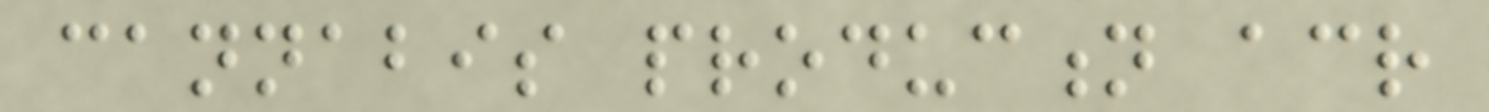cannabis production across
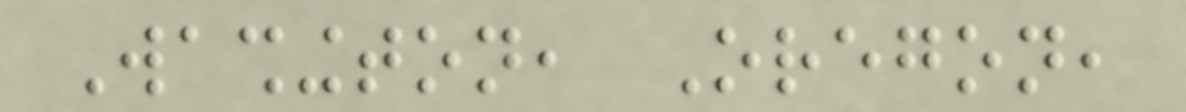Washington, Oregon,
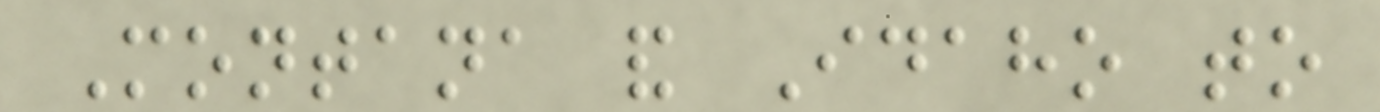Montana and Idaho to
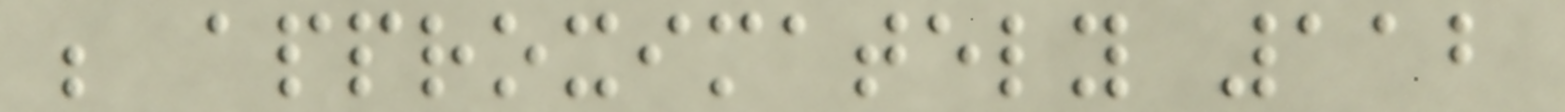be approximately 112
